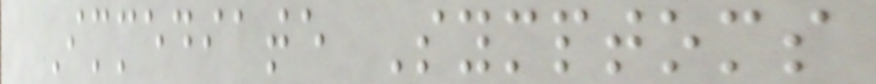Immediate Symptoms
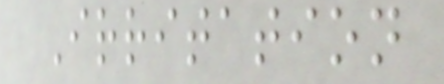Irritation
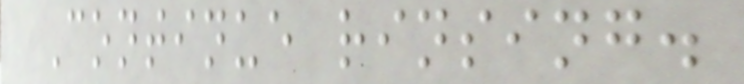Continue rinsing.
